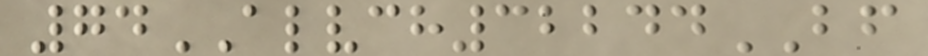74ALVCH32244BF
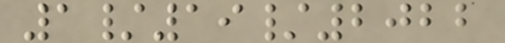1/19/2022
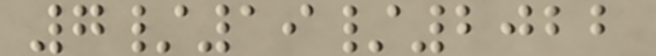7/19/2022
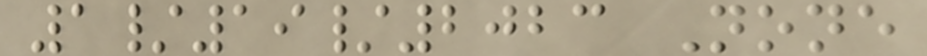1/19/2023 None
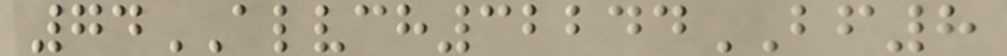74ALVCH32244BF8
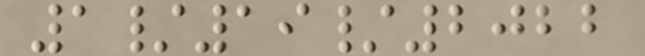1/19/2022
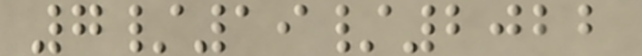7/19/2022
